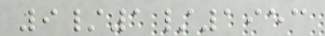9/1/1953
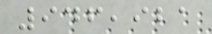946,921
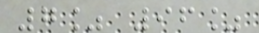7% 96%
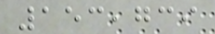153,739
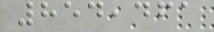854,461
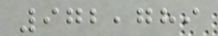972,789
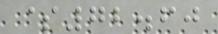$72.60
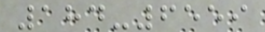184-6559
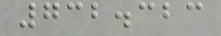732.323
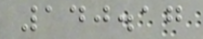140.17
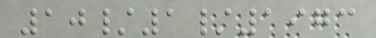10/1/1973
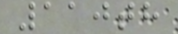110th
